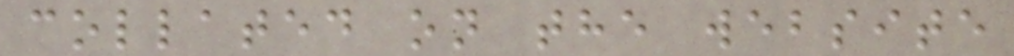collated on the website
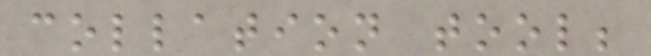collation tool;
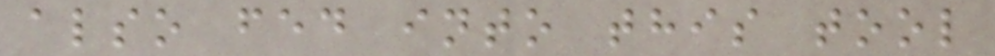also fed into this tool
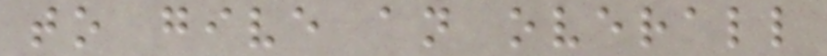to give an overall
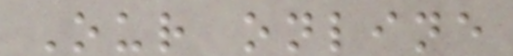Our online
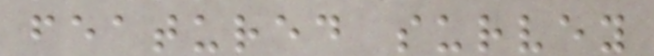featured survey
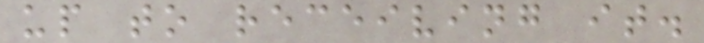up to receiving it.
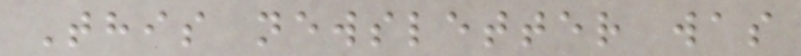This newsletter was
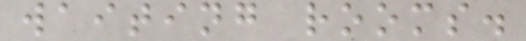waiting rooms.
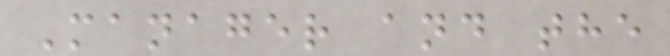Manager and the
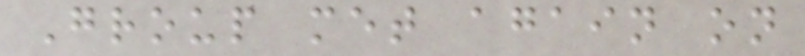Group met again on
